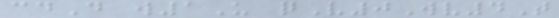cdD w1U qV0Wv4T
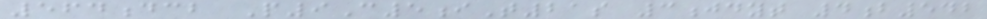564dcb P9C5iT21s 3jdyt 4b542
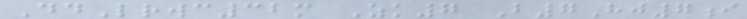DdLrwc32m Zk7 B7Hj7i
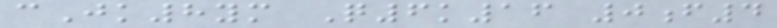cJk8ym Q6k16 0f4
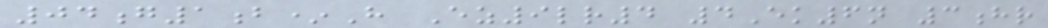04g1b*H Ez9lr4 4Ek6n 3hr
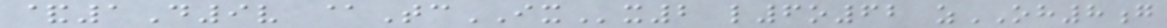&1D9v @TcIXx2 l6o62 zOH8g
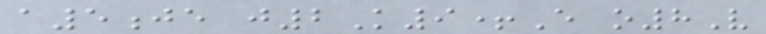a5je j2K9+E o8V
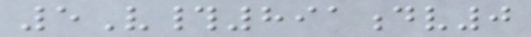5V#891dv0
